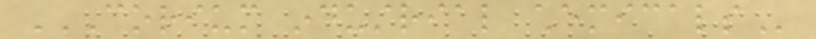CORIUM INDUSTRIAL CHEMICALS
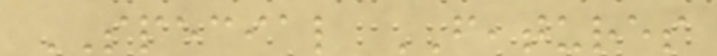SPECIAL FEATURES
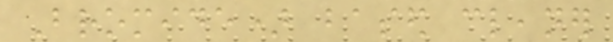Bromide) based cleaner
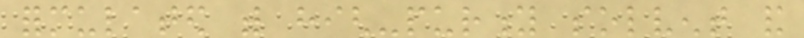formulated with high-purity solvent and
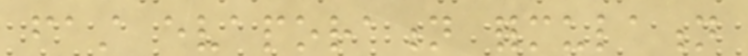fast evaporation formulation
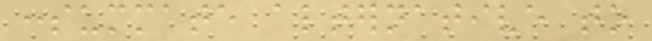consummate alternative to
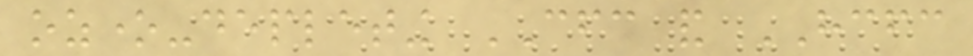ozone-depleting CFC and HCFC
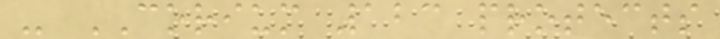- CORIUM 123 protects
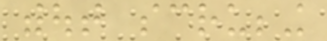without scrubbing
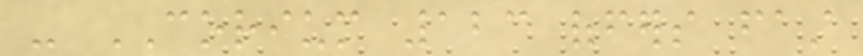- CORIUM 123 offers fast
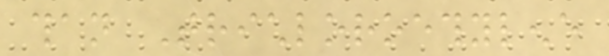than Trichloroethylene
